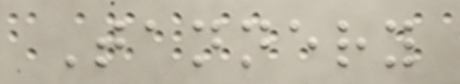Tannery
